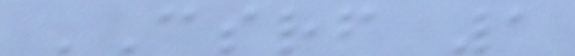CSRF 1
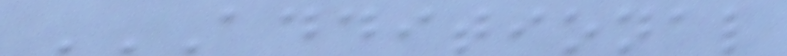ADDITIONAL
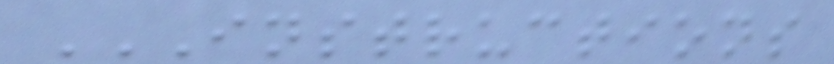INSTRUCTIONS
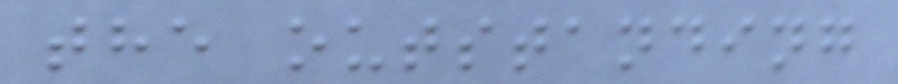the outstanding
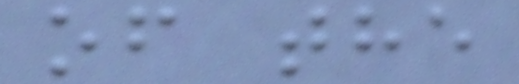of the
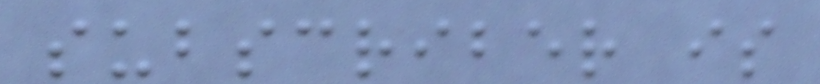subscriber is
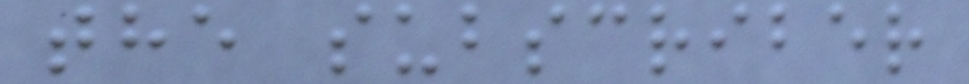the subscriber
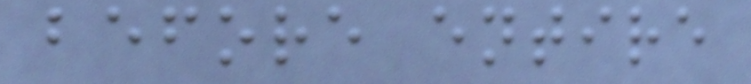before entire
